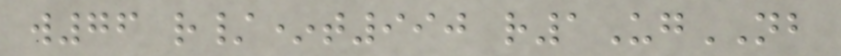w76 r/*t990 r1UgNB
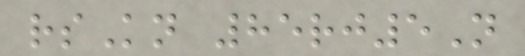rsKn 85rj5N
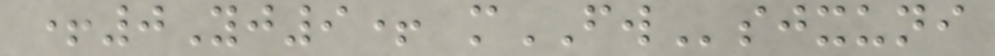+0Yj9+ mFWsjxuni
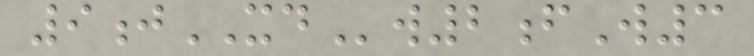9jXDw2fW3
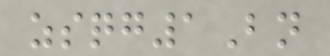zsqg1Bn
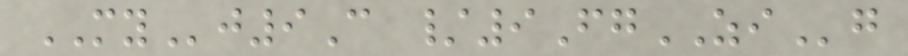MYj9C /9FgZIg
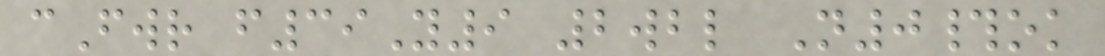cFwr f39Y9 2wbl N0#ok
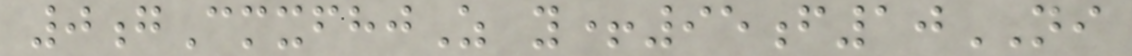0gCmxfhjZ y+95f10NI
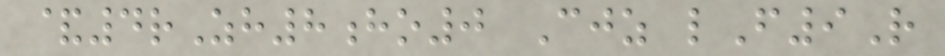&4rZh8ho0 Cjz lF9R
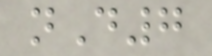nD7
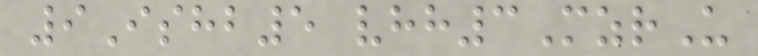9Ishb5 vhh3MzrU
